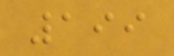199
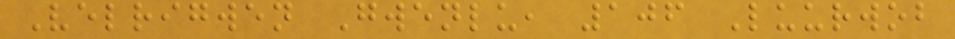Velrigwen Gwenlu, 106 Luurwob
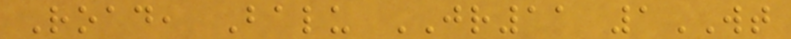Road, Balu JR11 1WT
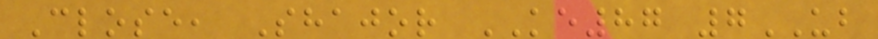Close, Shajor KE87 7UB
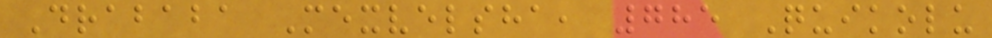Drababa Mexvelsha, 785 Quikolu
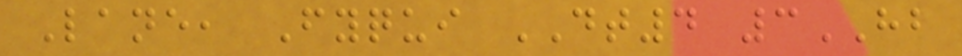Lane, Fyqui DT4 3HB
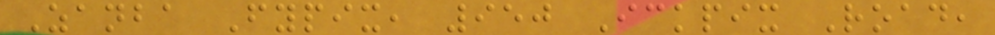Zanba Fypix, 950 Ickpix Road,
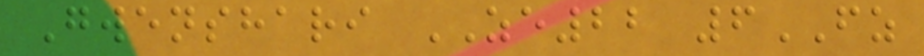Gwenshari ZE22 6FZ
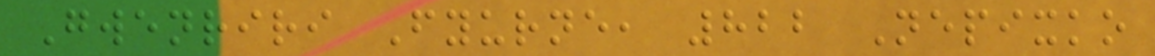Gwenriri Fyurne, 822 Nepixko
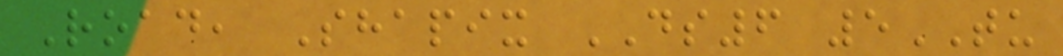Road, Shapix DS6 5TU
